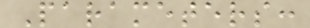Parameters:
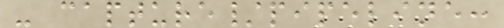- capture/pipeline:
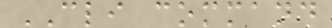CLI command
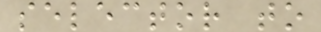selector to
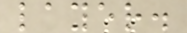layer.
